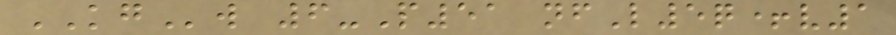KGw 6-P51 nfL5q+v1
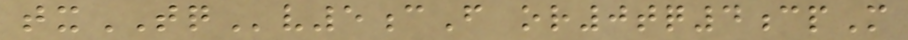txTQv5cF or0tq4cpM
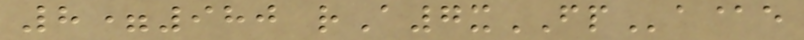8=980 rA7xFPa@e
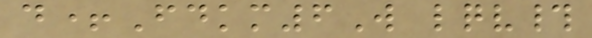d+Fdkm6W lqv#
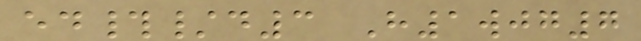ed#/d3 H1wjg7
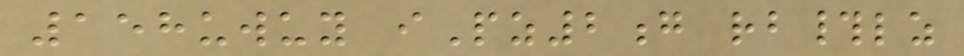158uwuy iPz2g rb#lz
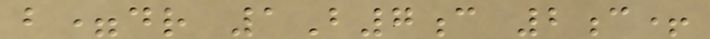b=dr 1B7c 2c+
